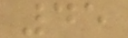45
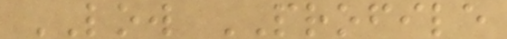LOW PROFILE
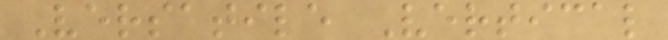Versatile Vertical
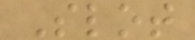Slot
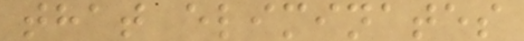that eliminates
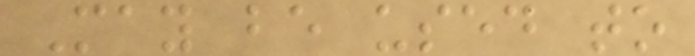May be used to
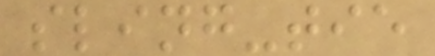sling-tie
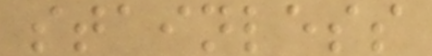stainless
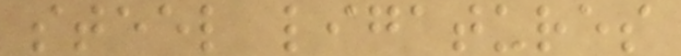steel ligatures
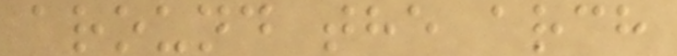around the arch
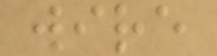wire
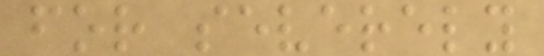for severely
